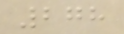278
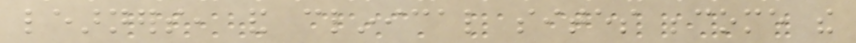learners, and clinical sites become the
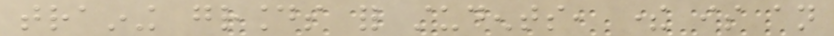training grounds for students, there is an
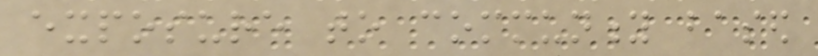exposure to community based
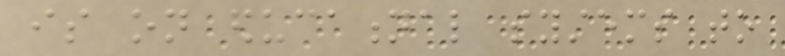is on educational systems to
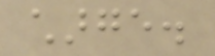charge.
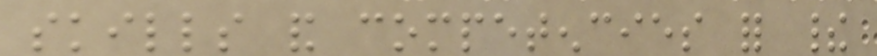skills and competencies for their
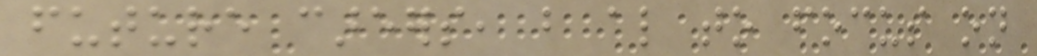future careers, but also to focus on
